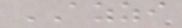AZZI
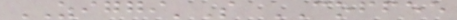ZIGGI'S COFFEE
